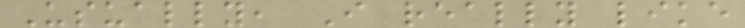Usually, I really like
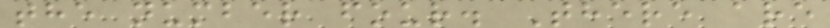the number four. There are
